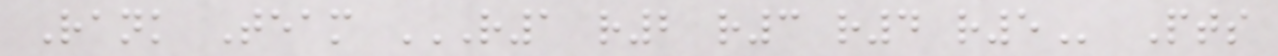Rank Team R1 R2 R3 R4 R5 Pts
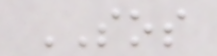SOS
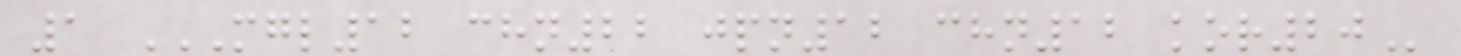1 MGL12 CHN22 JPN12 CHN12 KOR20
